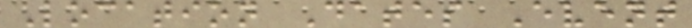Location Dates Event
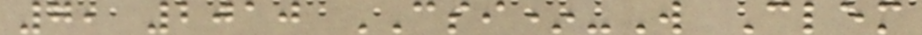7, 2010 CSI*-W Clem
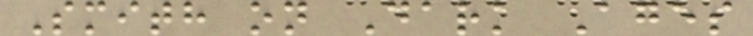Smith on Dark Ages
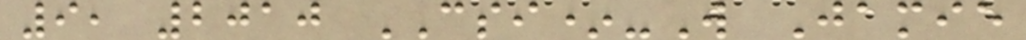9, 2010 CSI*-W Jamie
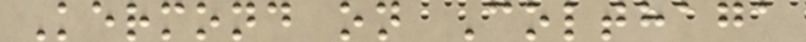Kermond on Colthaga
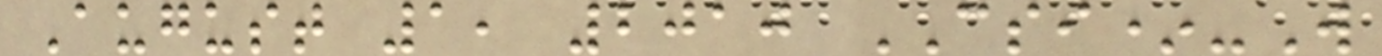August 1, 2010 CSI*-W
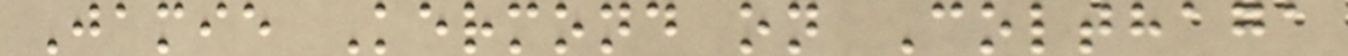Jamie Kermond on Colthaga
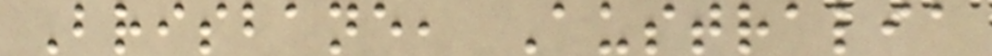Brisbane, Australia
